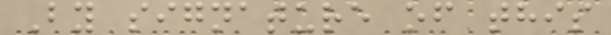By signature of this
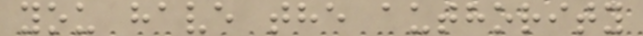you have the authority
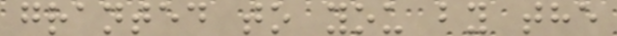granted to you by the
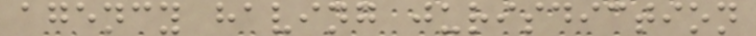agency having jurisdiction
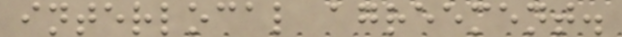interlocal agreement.
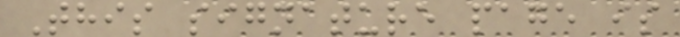This signature page is
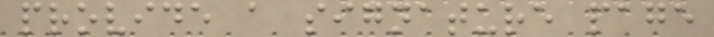provide a signature page
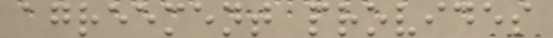agreement provides
